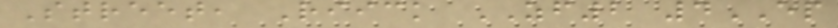Street, Riick ZF2 4EP
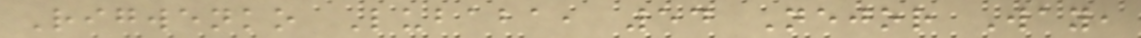Rigwenko Lubaba, 54 Nejor Way,
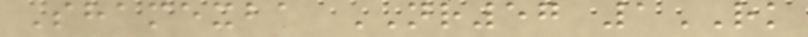Shamexba NR57 1RK
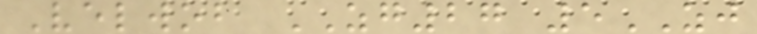Velwob ZG27 5ZJ
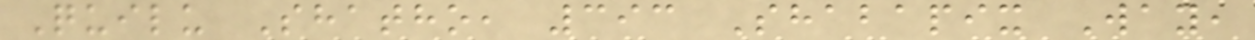Quilu Shatho, 393 Shabapix Way,
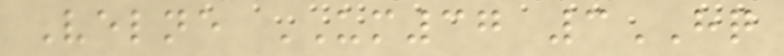Velne UM37 3HQ
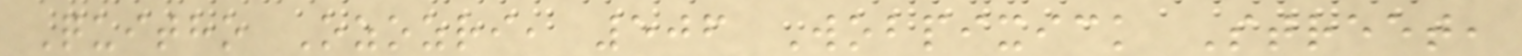Quitho Ozozri, 506 Wobpixick Street,
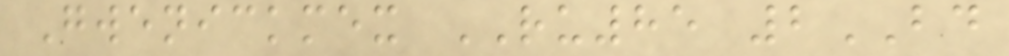Gwenickmex RU85 2BD
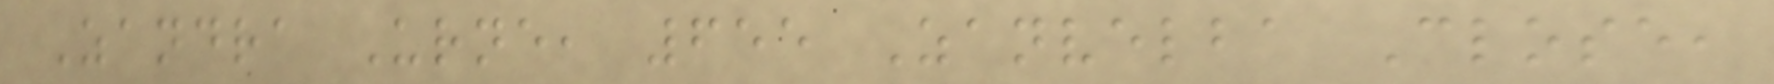Zandra Urne, 655 Zanvelba Close,
